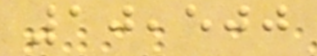10,500
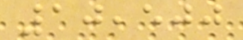10,500
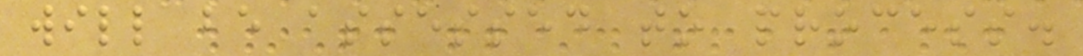will be assessed to process.
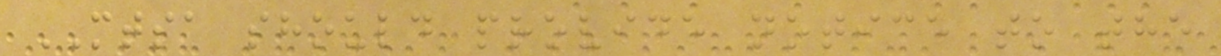MTSA should provide notice to the
